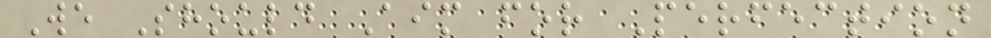We Should Aim for Perfection
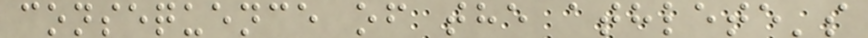consequence of the athlete's
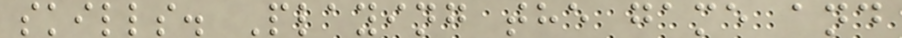skills. Playing the game and
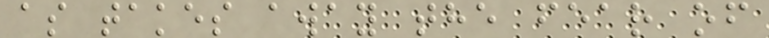as takes away the fear of
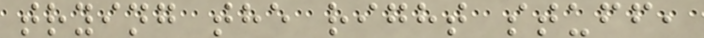trying the right stuff,
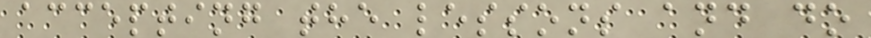accepting the lessons and do
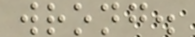wrong.
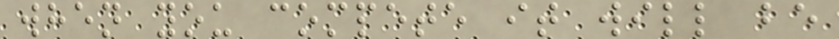when you compete it will be
